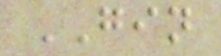GIN
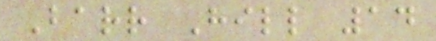Barr Hill 14
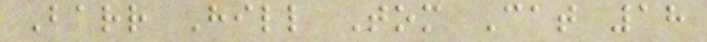Barr Hill Tom Cat 18
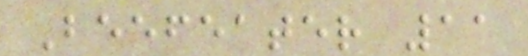Beefeater 11
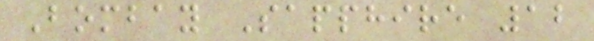Bombay Sapphire 12
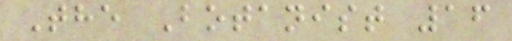The Botanist 16
